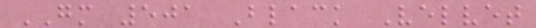GM 501 Black Velvet
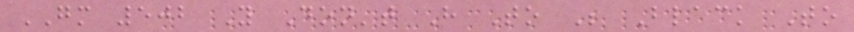GM 502 You Don't Have To Be Black To
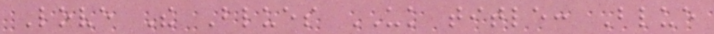Love The Blues UK title: Blue
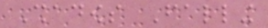Shadows Falling
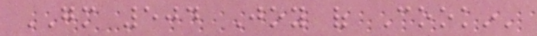GM 504 Joy of Cookin'
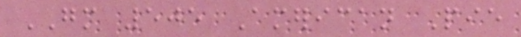GM 505 American Pie
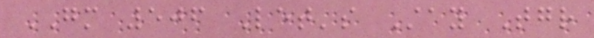GM 506 Let's Stay Together
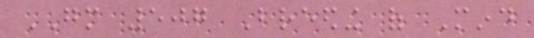GM 507 Breeding of Mind
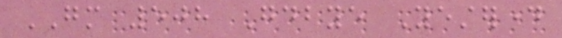GM 508 Goodbye Yesterday
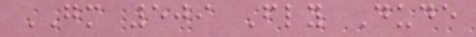GM 509 Fly Dude
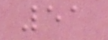51
